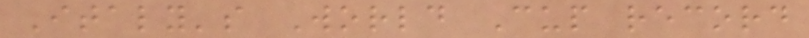Italy's World Cup record
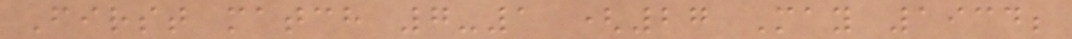First match 7-1 (27 May 1934;
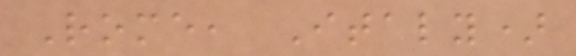Rome, Italy)
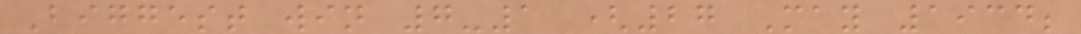Biggest win 7-1 (27 May 1934;
